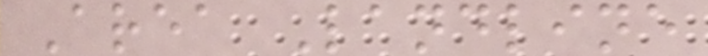Area Landline
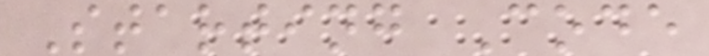Starting Code
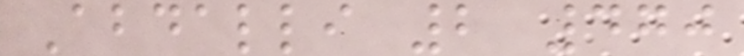Abdalli 2 470
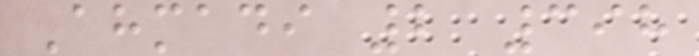Ahmadi 2 398
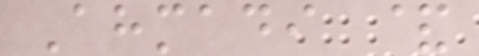Ahmadi &
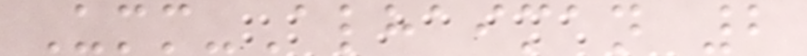Umm-Alhaiman 2
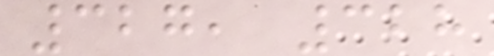327, 328
